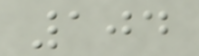104
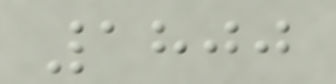1800
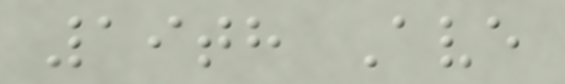19th Ave
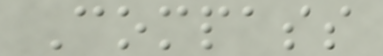Compass
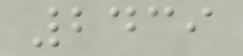2439
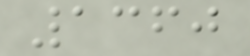1360
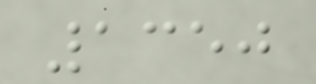1350
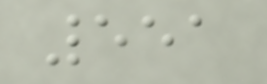551
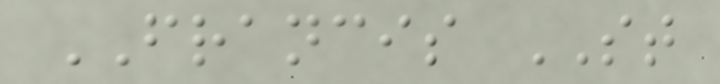FRANCIS ST
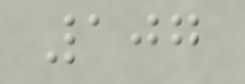107
